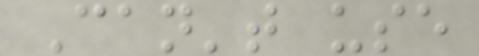Can't use
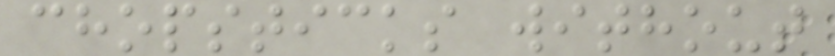chopsticks without
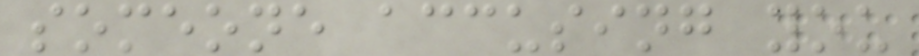someone accusing you
